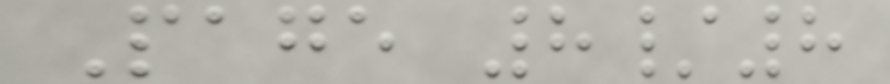Page 8/8
